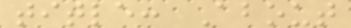title: About
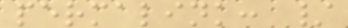permalink: /
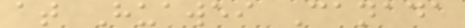at Huawei Canada
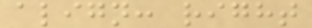align: right
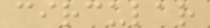circular
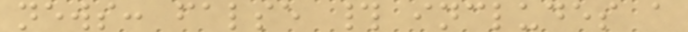news: false # includes a
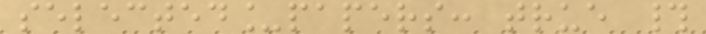selected_papers: true #
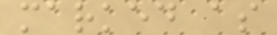marked as
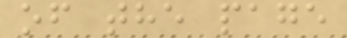of the page
